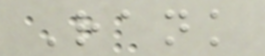Rank
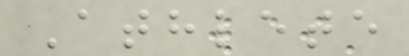Athlete
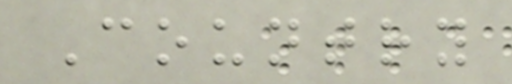Country
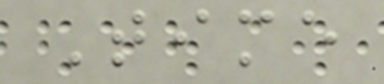Time
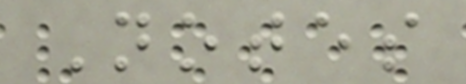Notes
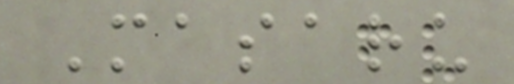Masaru
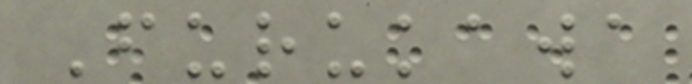Furukawa
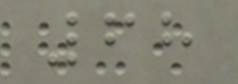68
